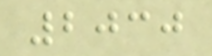2030
